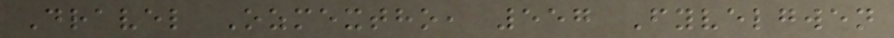Dravel Ozmextho, 557 Fyvelgwen
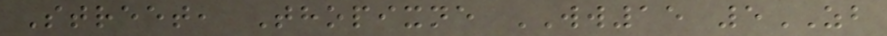Street, Thopixne WW15 5ZB
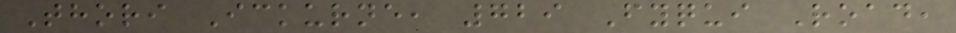Thori Ickurne, 729 Fyqui Road,
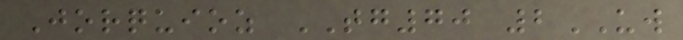Jorquioz TG70 2UW
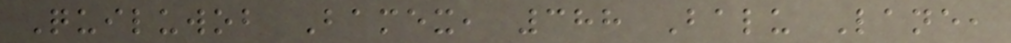Quiluwob Bamex, 388 Balu Lane,
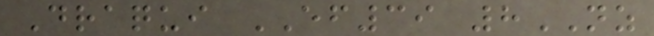Draqui EF39 8NZ
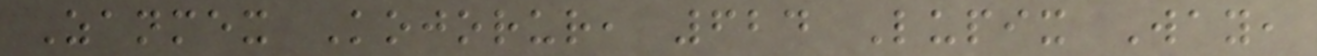Zanmex Kojorur, 624 Lupix Way,
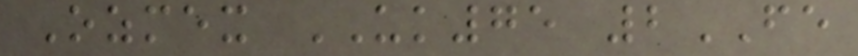Ozmex UK75 2FE
